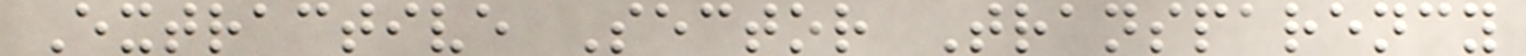Extractive Sector Transparency
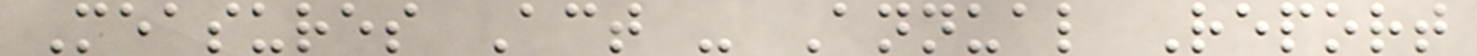Measures Act - Annual Report
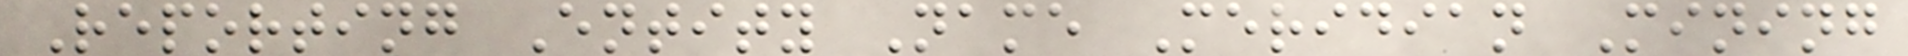Reporting Entity Name Meridian Mining
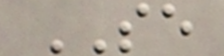SE
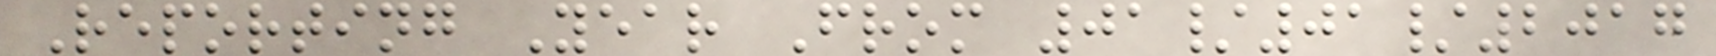Reporting Year From 01/01/2017
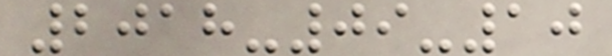2018-09-10
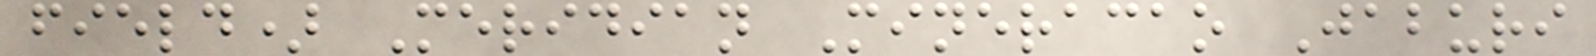field) Meridian Mineracao Jaburi
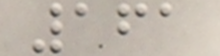161
